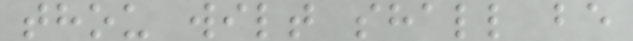thou wilt shall be
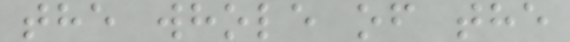the whole of the
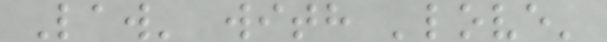Law' with 'love'
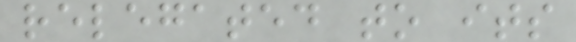relegated to its
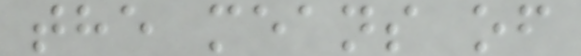the means of
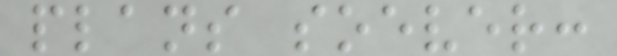plans soever:
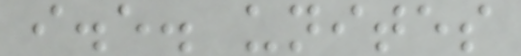i.e. unites
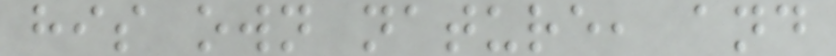his own nature, and
